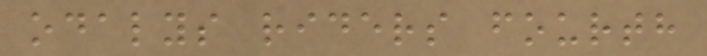odalys riders fourth
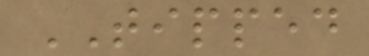TIPPED
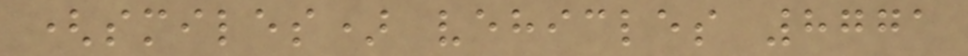(smiles) vehicles 8771
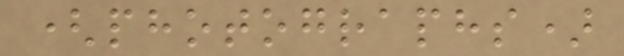(photographs)
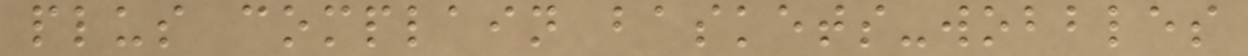plus complain baskets-wobbles
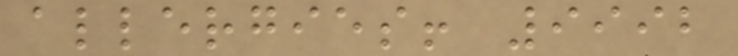allergies! 9992
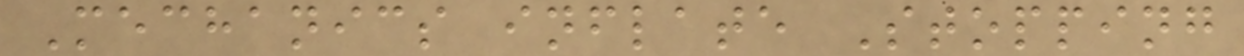Mechanics inflate Stopping
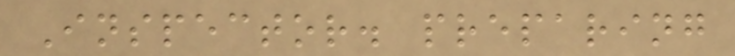Inspector. preparing
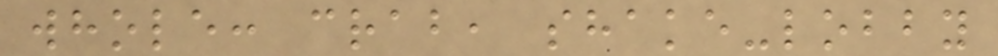whole: crab, shake-lobby
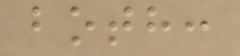both:
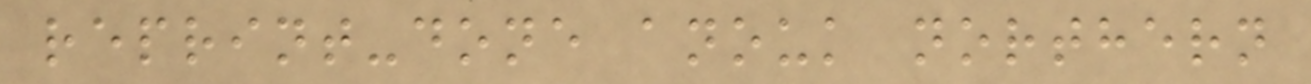reprint-done anouk northern
